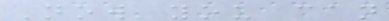Now you can
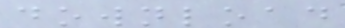download
